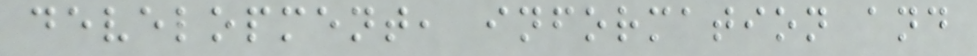development, information and
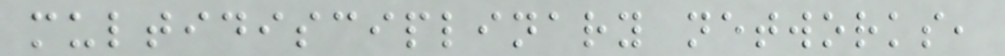multidisciplinary networks,
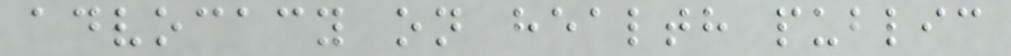advocacy on health public
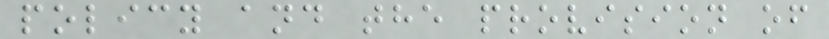policy and the provision of
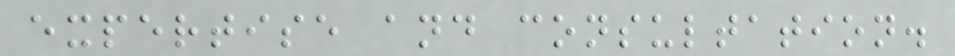expertise and consultation.
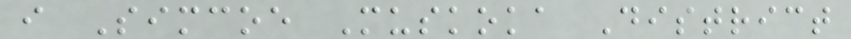i Simcoe Muskoka District
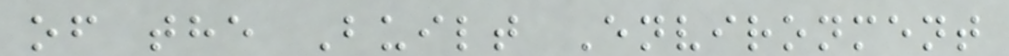of the Built Environment
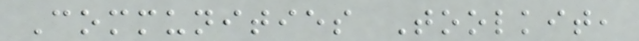Communities Toolkit,
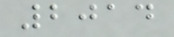2014
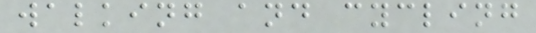walking and cycling
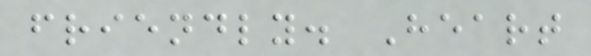friendly. Heart
